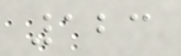123
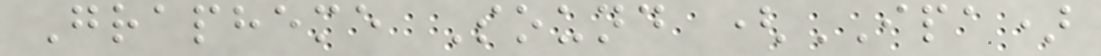Grapheme Sound (IPA)
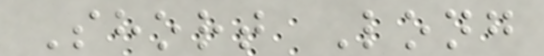Short Long
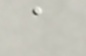a
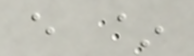e ~
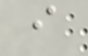i
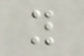y
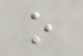o
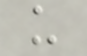u
